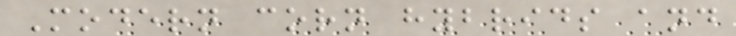Modern corn hybrids and
